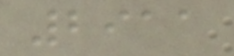2911
